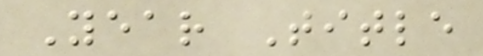Year Title
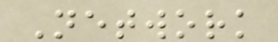Network
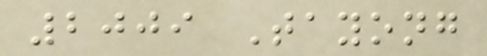2009 Tayong
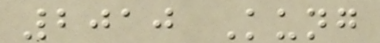2010 Kung
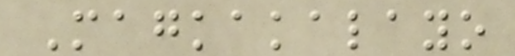Magkakalayo
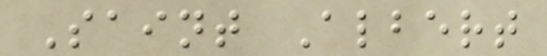Saint Albert
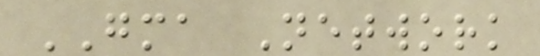GMA Network
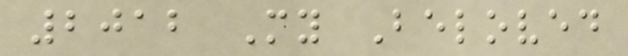2012 My Beloved
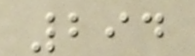294
